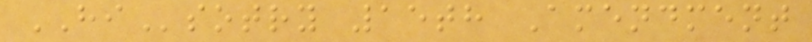HIsotry 15th Amendment
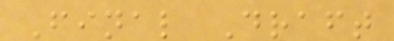Final Draft
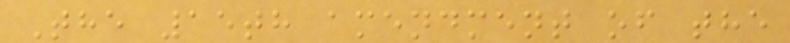The 15th amendment of the
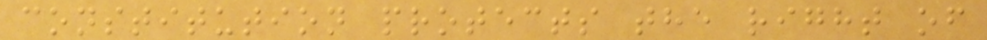constitution protects the right of
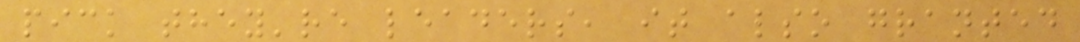pick they're leaders, it also granted
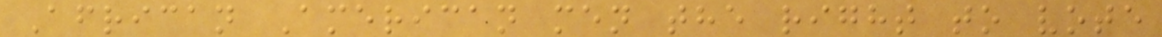African American men the right to vote
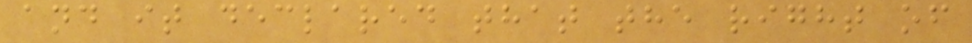and it declared that the right of
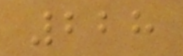228
